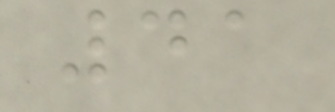41
